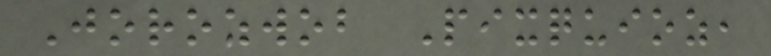Jorozwob Pixquioz,
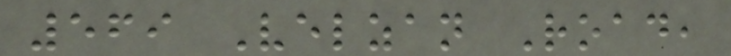569 Velzan Road,
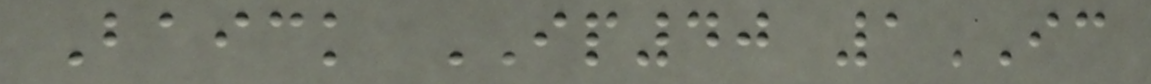Baick IP40 1IC
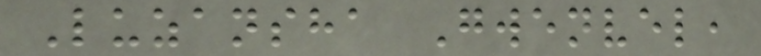Luzansha Gwenvel,
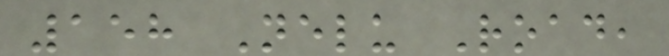158 Nelu Road,
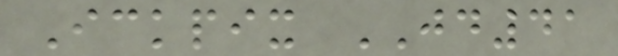Ickpix JD41
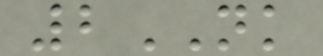2NK
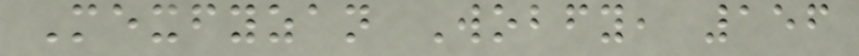Mexfyzan Wobfy, 156
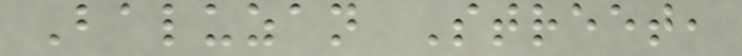Baluzan Street,
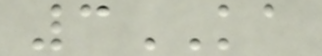3KA
